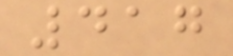417
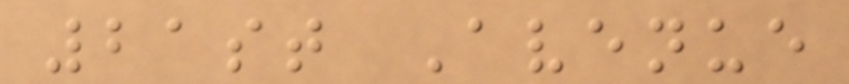21st Avenue
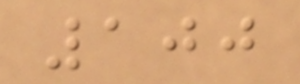100
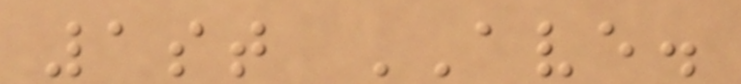1st AVE.
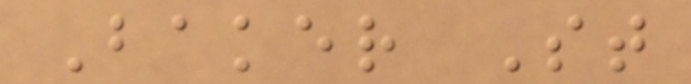Baker St
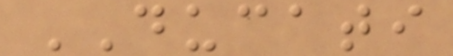DUCATI
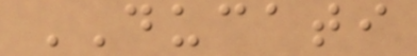DUCATI
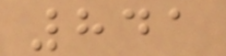841
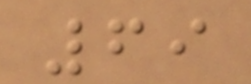69
